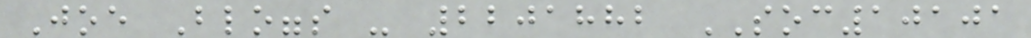Joe Bloggs - 2201882 SOC10101
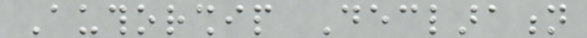Authorship Declaration
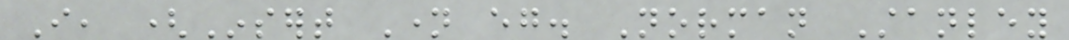I, (Insert Name eg. Norman Stanley
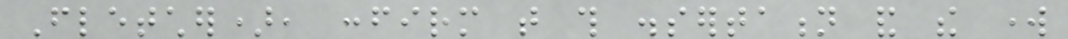Fletcher), confirm that this dissertation and the work
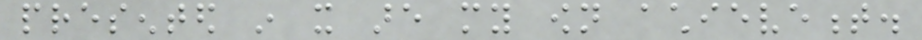presented in it are my own achievement.
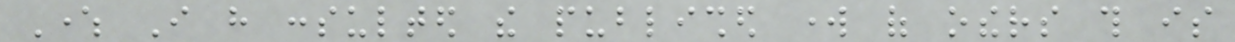Where I have consulted the published work of others this is
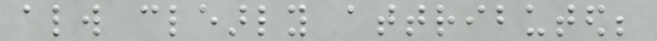always clearly attributed;
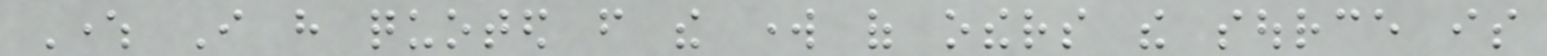Where I have quoted from the work of others the source is
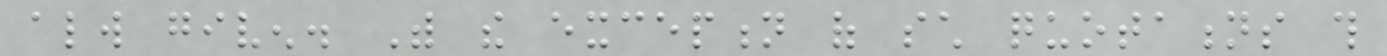always given. With the exception of such quotations this
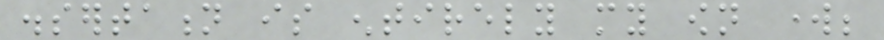dissertation is entirely my own work;
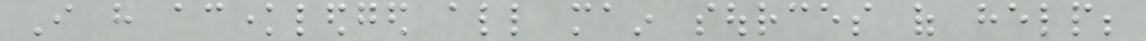I have acknowledged all main sources of help;
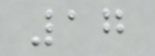17
